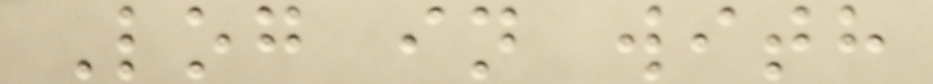Log in with
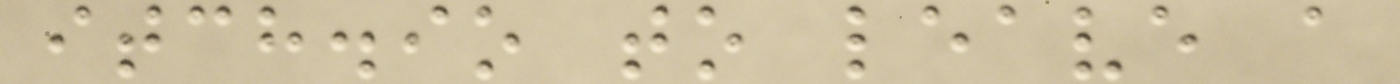itch.io to leave a
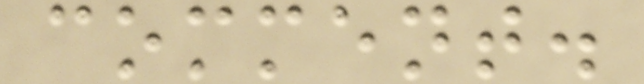comment.
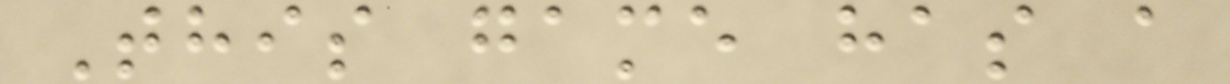This game has a
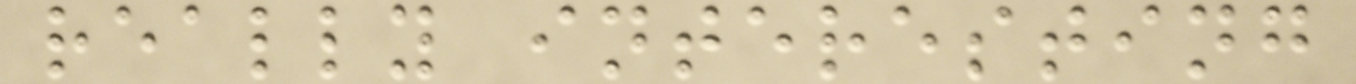really interesting
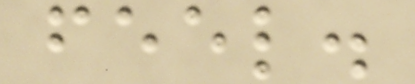feel.
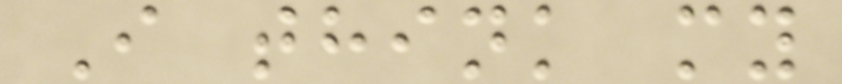I think my
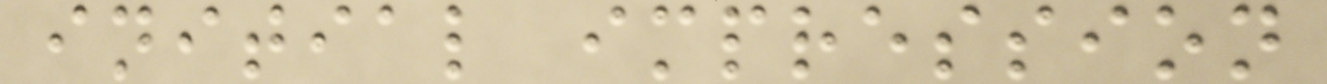initial impression
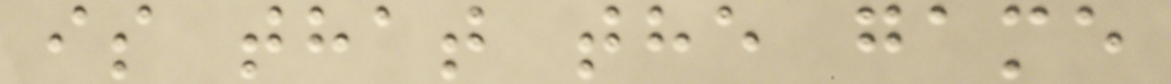is that the game
